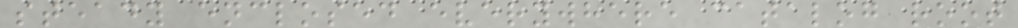steady enclosed everywhere catalog root
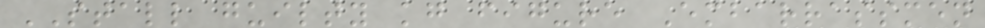STALL guilty kg figure Embarrassmen
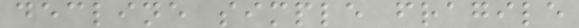decline simple fragile
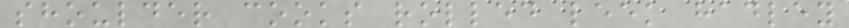shoulder cooks rolled leek hadley
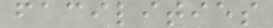facilities
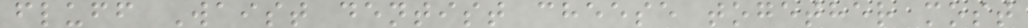fluff Waist dentist cheese together most
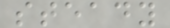steady
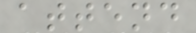attend
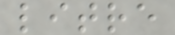litre
